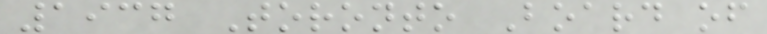1937 Toronto Board of
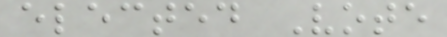elected Vote
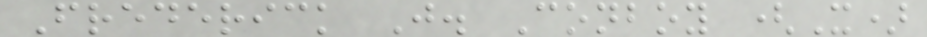Frederick J. Conboy (X)
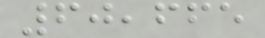60,665
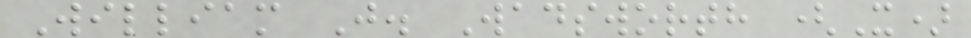William J. Wadsworth (X)
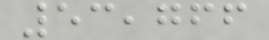53,766
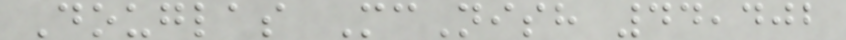Douglas McNish 44,402
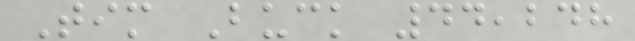Tim Buck 44,248
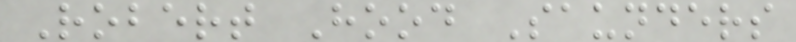Robert Hood Saunders
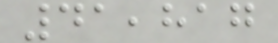41,817
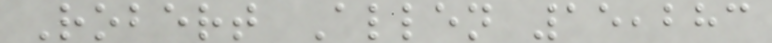Robert Allen 15,283
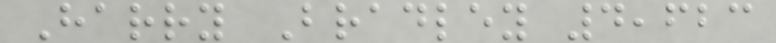Harry Bradley 4,623
